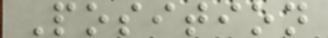Position
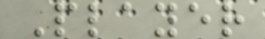Player
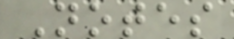Notes
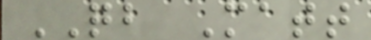QB Matt
